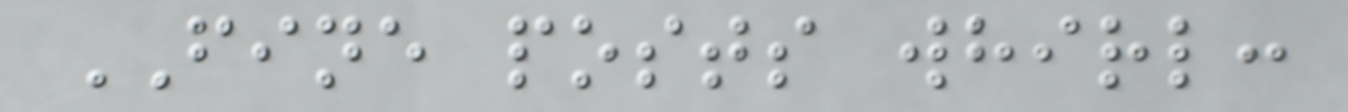FINE posts whirl:
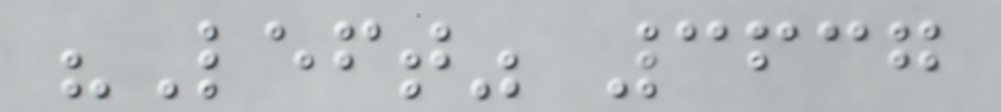"Left" 3637
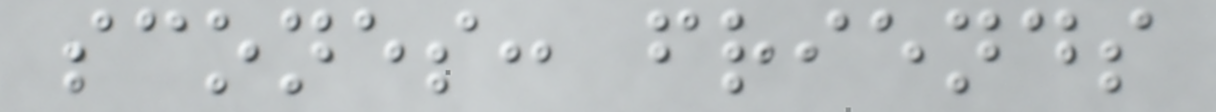scones: friends
